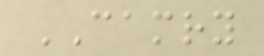CAMRY
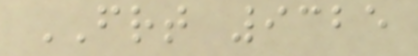FRT 9325
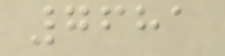7681
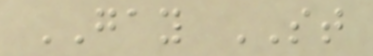GAY ST
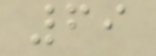69
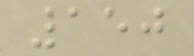150
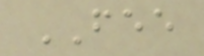FEE
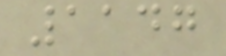1147
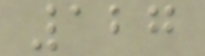127
